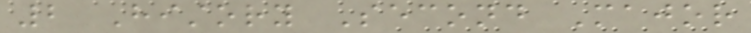2 History Second Major
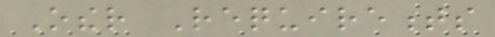Other Requirements
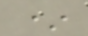*
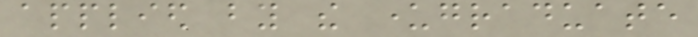applied by the undergraduate
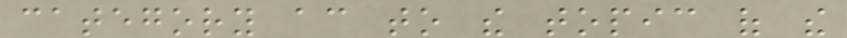category according to the topic of the
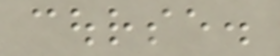course.
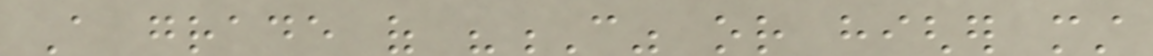A grade of "C" or higher must
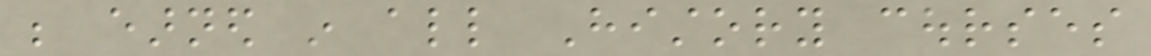be earned in all History courses
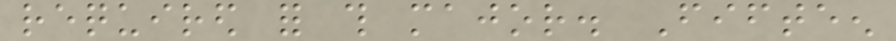required for this major. Fifteen
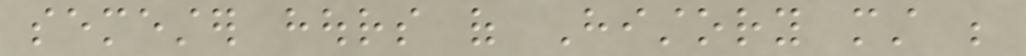semester hours of History must be
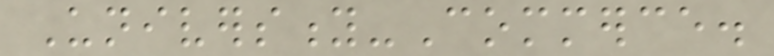University-Commerce.
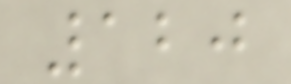120
